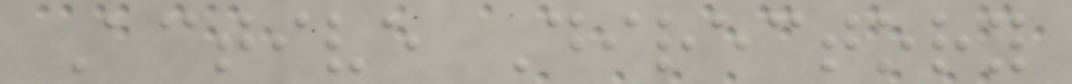Active Directory
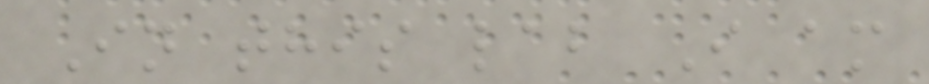In this lab I am
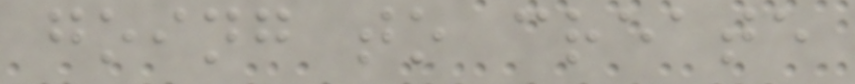going to create
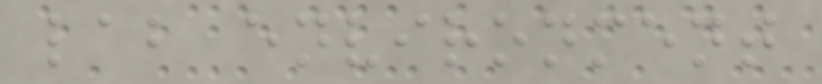lab environment
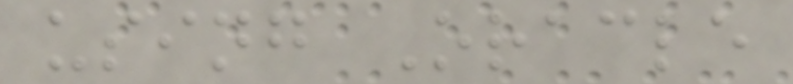using Oracle
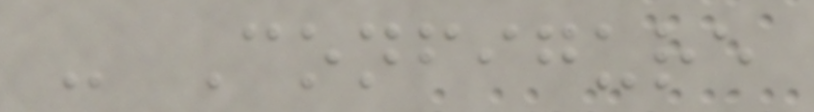- Configure
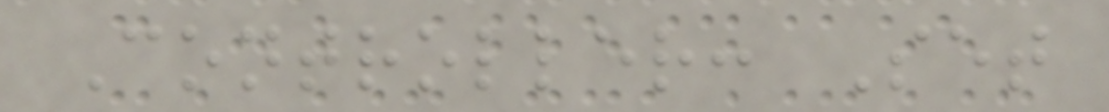Controller: Set
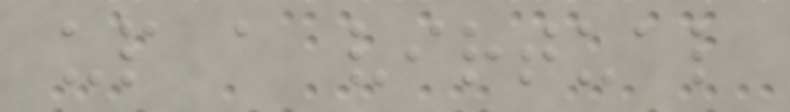up a virtual
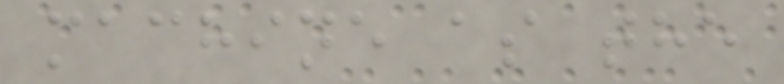machine as the
